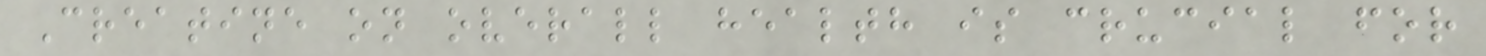Creatine on overall health is crucial for
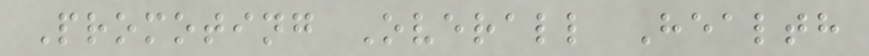Promoting Overall Health
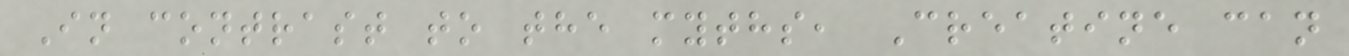In contrast to the myths, Creatine can
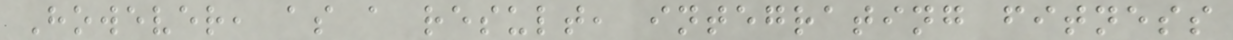However, as a result, integrating fitness
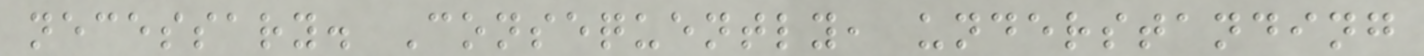necessary. Consequently, understanding
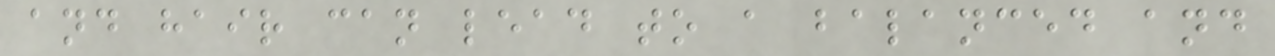and hair can lead to a balanced and
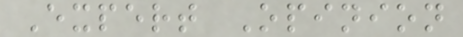Expert Opinion
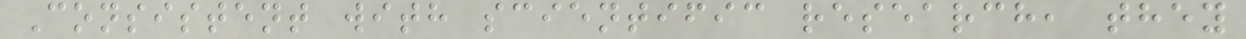Consistent with scientific research, they
